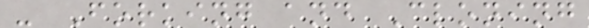- Forking and Cloning
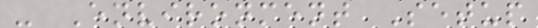- Environment Setup
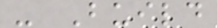- Build
